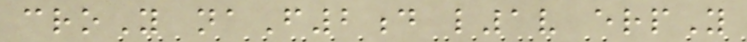croY naF2d l1v erpY
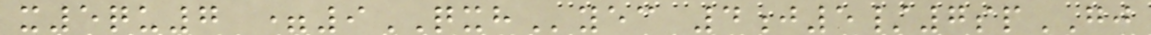x5qu7 =9QXHyec 4j5/7spGJ
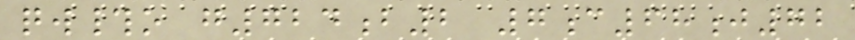qw#o g724b2 7c68j72
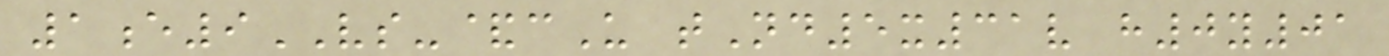1e9VS-&cU tNd5x31v h0y01
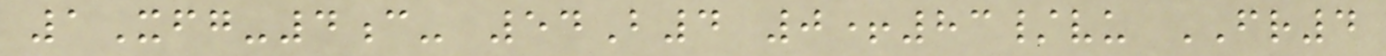1Xfg-4c- 54B4 0+83/vu FR4
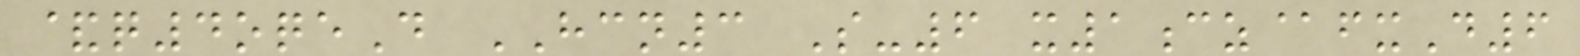&q4oqeD HCN3 S-6 x1cz@fxD6
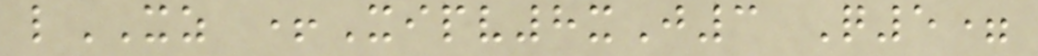lXZ +Xipv8xJ3 Q5=
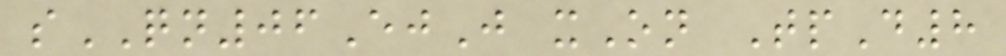sQN06EjJ xOn TpD8
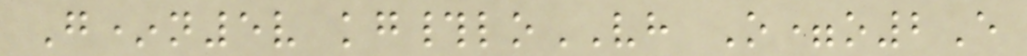G*n5v kg#loVH O=o2E
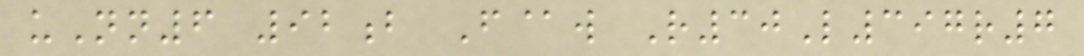uNn6 92b F@w R30L397r7
